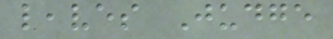leaves Judge
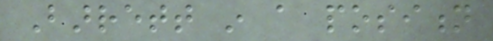Barrett in a position
